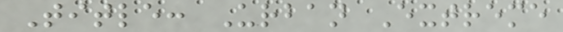Title: Urban Extreme
